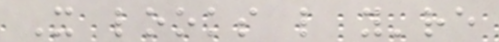It looks like you're
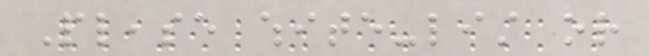Please white-list or
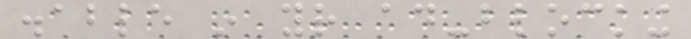disable in your ad-blocking
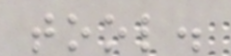tool.
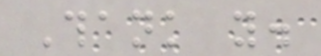Thank you.
